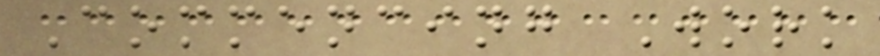Commencing Work
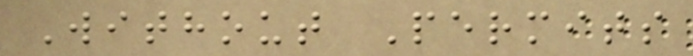Without Permits
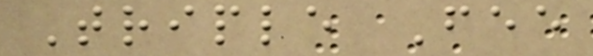Triple Fee
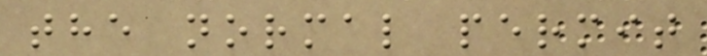the normal permit
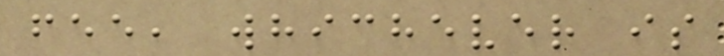fee, whichever is
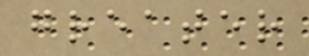greater
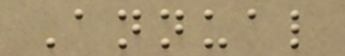Annual
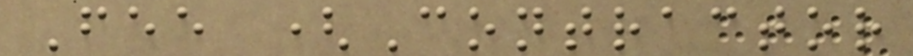Fee (Contractor
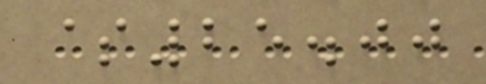$25.00
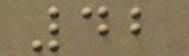42
